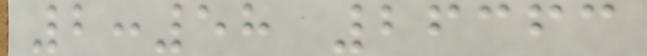2:58 26363
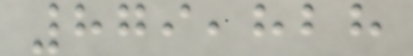879,828
